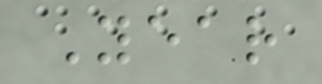Year
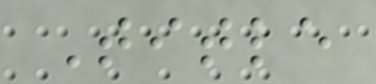Title
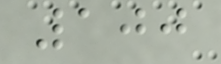100
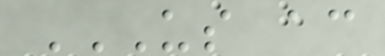US AC
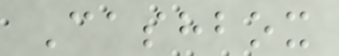Cashbox
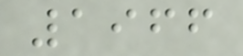1966
